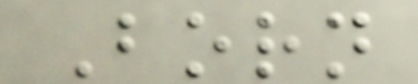Born
